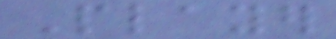Player
